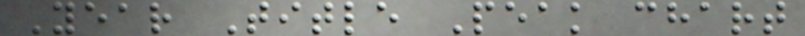Year Title Peak chart
